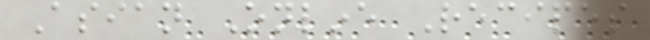Asian Online Recipes
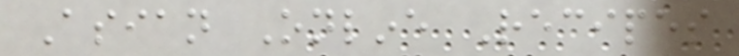Asian Online Recipes
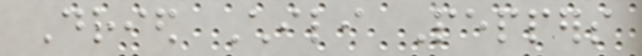Dried Chili Peppers
